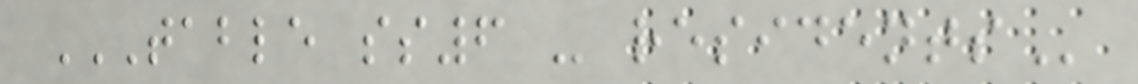TABLE SS6 - RESIDENTS
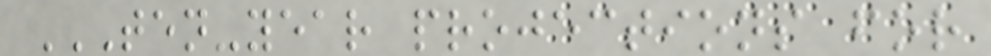TEN-YEAR PROJECTIONS FOR
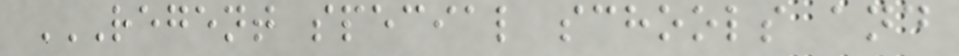REGENT SPECIAL SCHOOLS AND
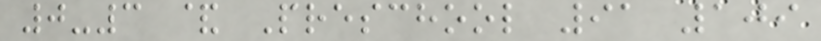0-3 & Preschool 91 109
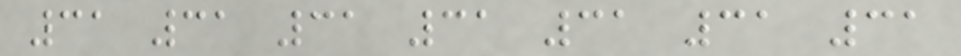31 31 31 31 31 31 31
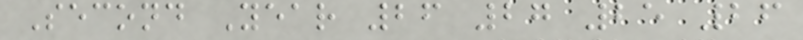Second Year 26 27 25 26
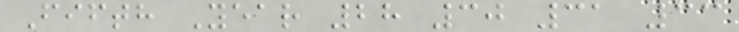Fifth Year 28 30 31 33
